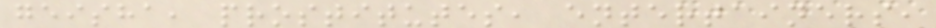geisha, prostitutes, entertainers,
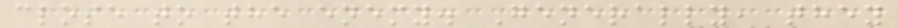close to the enemy. Generally, they
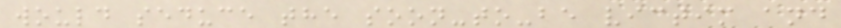would seduce the soon-to-be victim and
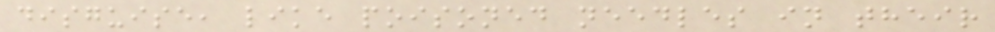disguise, like poisoned needles in their
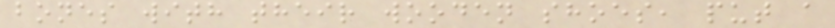bones with their wooden shoes, put a
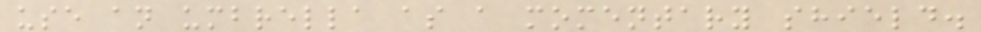use an umbrella as a momentary shield.
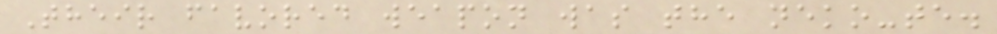Their favored weapon was the neko-te.
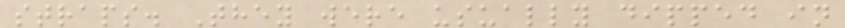straps. They were usually dipped in
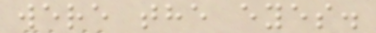were the eyes.
